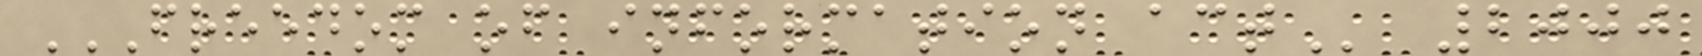FREEDOM OF INFORMATION ACT 2000
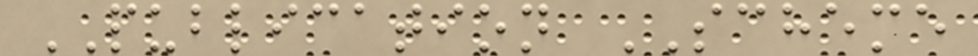PUBLICATION SCHEME
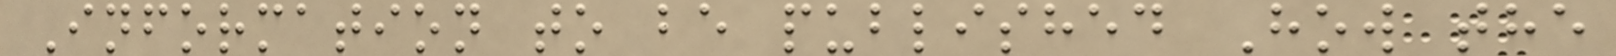Information to be published How the
